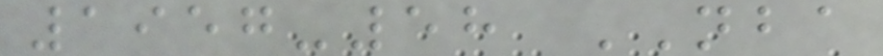1957-58 NBA
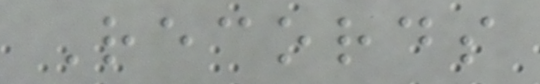Records
